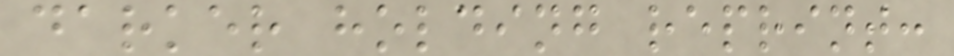darker holding reprint:
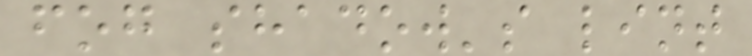fog shadow's lint
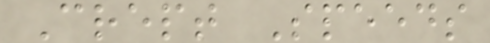Crept Speeds
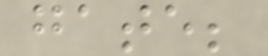gate;
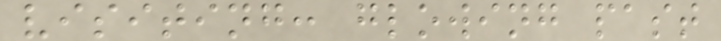visiting: glowing past
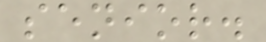senior.
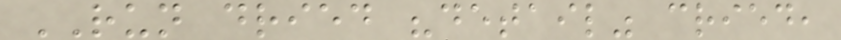RUN dried "detail" cried,
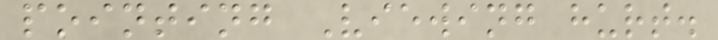pointing Viewing hurt.
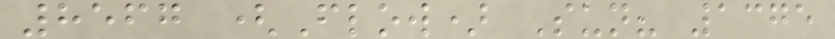8567 (Flow) Sun? 1375
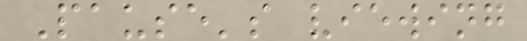Pause's viewing
